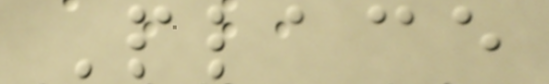Place
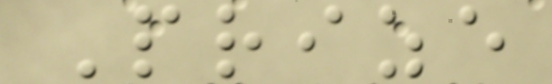Prize
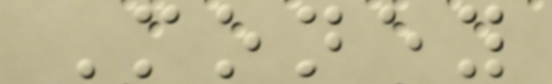Money
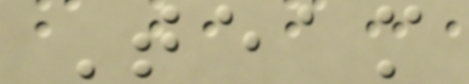Team
